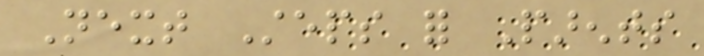Next Steps for Parents
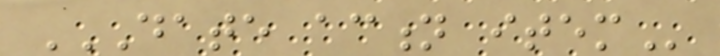DATE ACTION ITEM
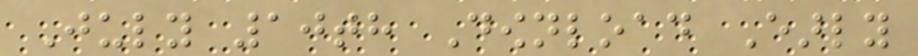July 10th Download Early
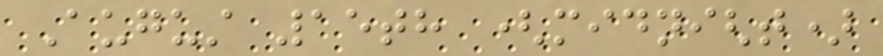August 15th (midnight)
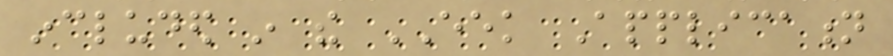included in the EEK Application
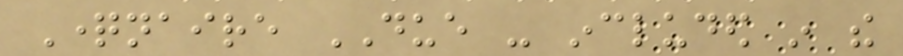Questionnaire DUE - included in the
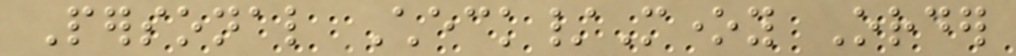Personal Check/Money Order
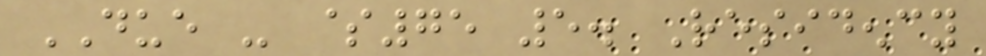DUE - $75 5. Residency
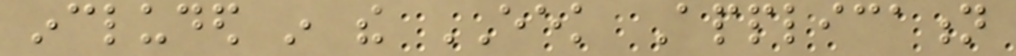included in the EEK Application
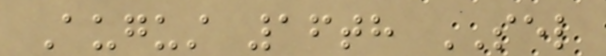August 16th SEL
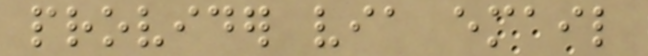provider via email
